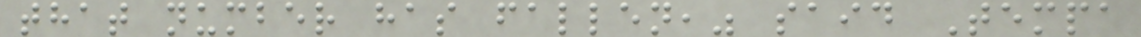that number has fallen," said Tempa
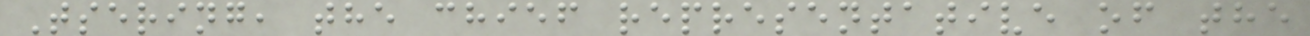Tsering, the chief representative of the
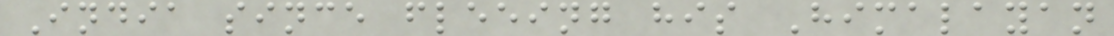India since fleeing his Himalayan
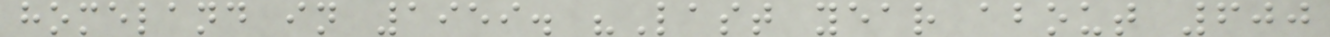homeland in 1959. "Last year about 600
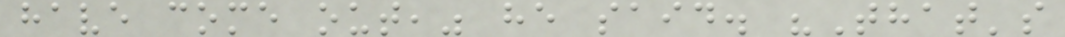have come out," he said. "That's
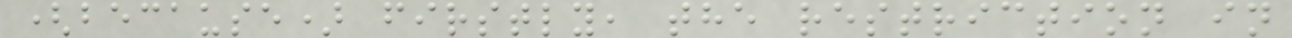(because) firstly, the restriction in
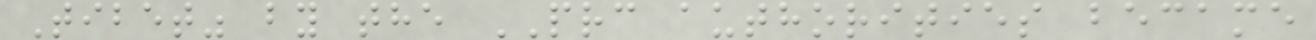Tibet" by the PRC authorities became
